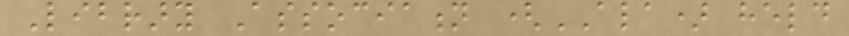Library Association (ALA) held
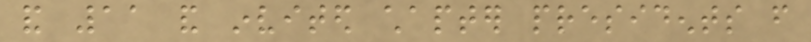and 11 and invited chapter presidents from
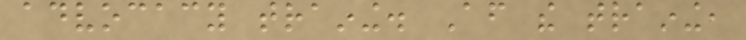advocacy training. After the training,
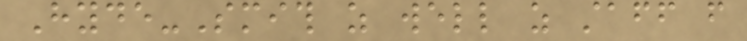Hyde-Smith as well as staff from
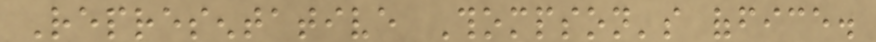Representative Thompson's office.
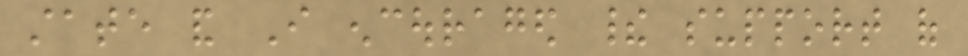state and I encouraged their support of
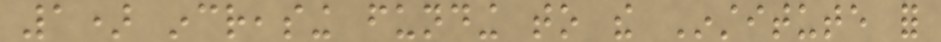1) increasing funding to the Institute for
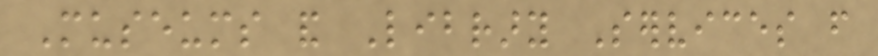Museums and Library Services from
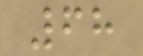68
